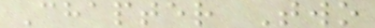Chapter Two
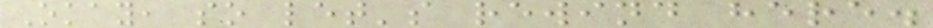Okay, so let's rewind here.
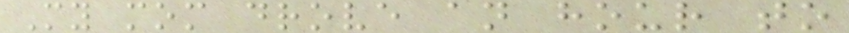My mom drove an hour to
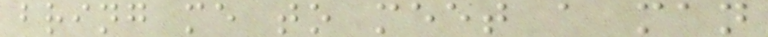bring me to meet a man
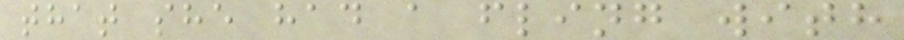that she had a fling with
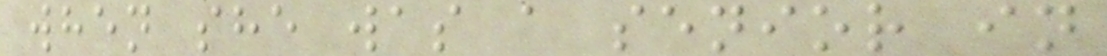when she was a senior in
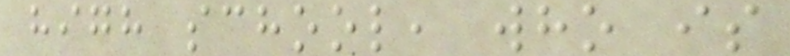high school, who is
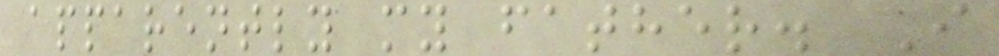apparently my father. I
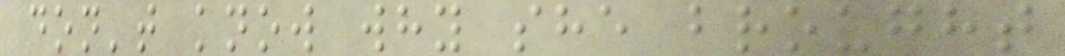don't know why she brought
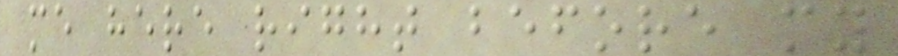me here right before my
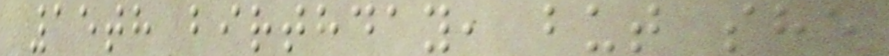15th birthday, but she
